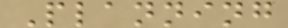Planning
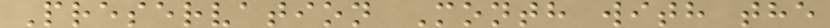Preservation Month with the
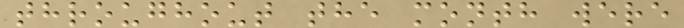throughout the month were
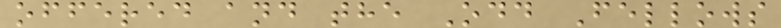offered and the Odd Fellows
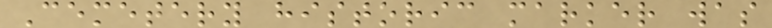Cemetery historic marker was
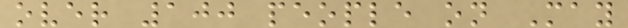over 100 people on May
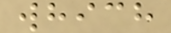which
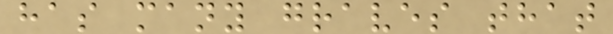has many graves that
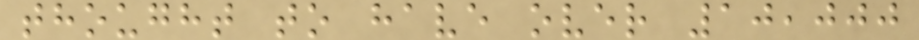thought to have over 10,000
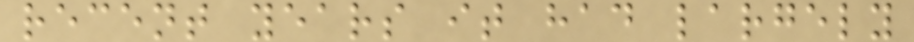recent years it had largely
